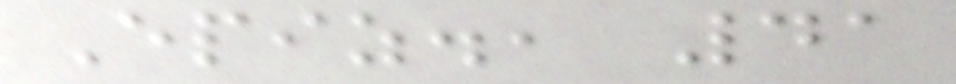Epiz., 41
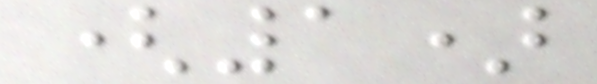(1)
